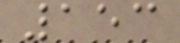153
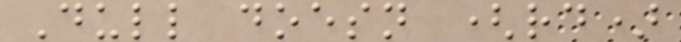Dull doesn (rd)
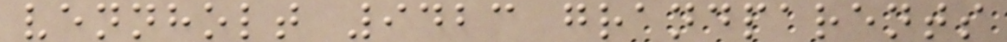vennholt 9423 grandparents
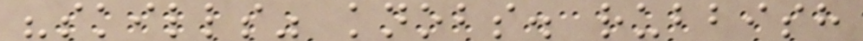"skills" knobs. rubbish
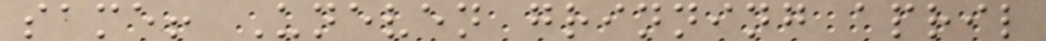same! Uneven grinning april
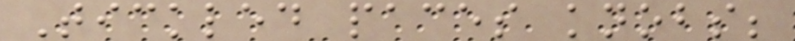Tickled paces knobs;
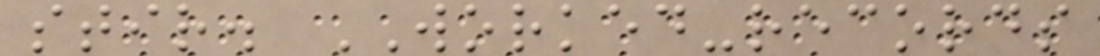stir. WORKED-records
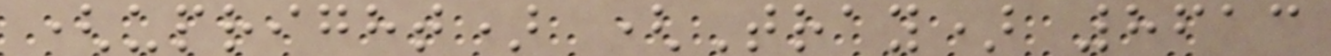(upright) (Tray) 8613
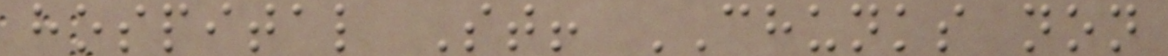hospital St! CHUNKS non
